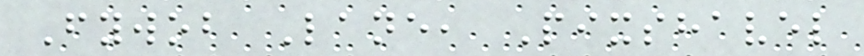Fywob Lane, Pixshavel
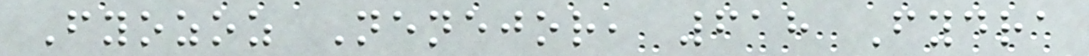Fyozoz Nenejor, 618 Fydra
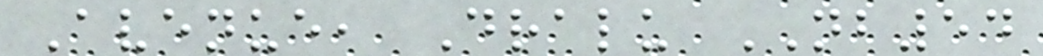Avenue, Dralu NB54
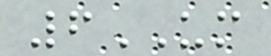6UM
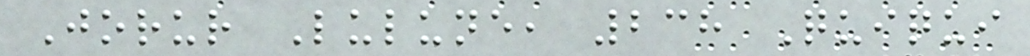Jorur Lulune, 238 Quiqui
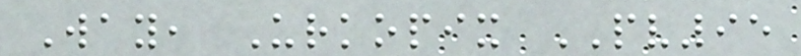Way, Urkopix PV95
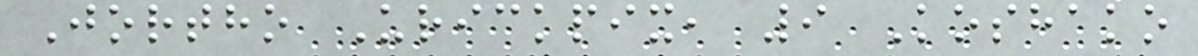Jortho Urickpix, 9 Koshako
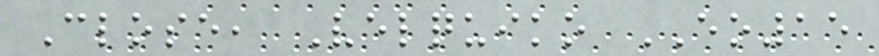Close, Velquiko EO15
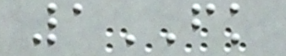1FK
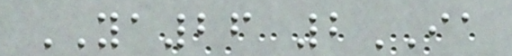YA26 2IA
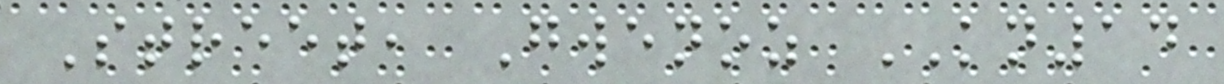Street, Gwenoz KN14
